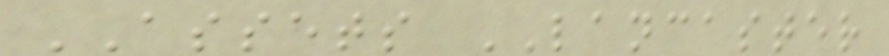ASSETS LANCASTER
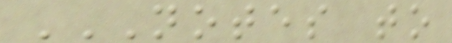NOTES TO
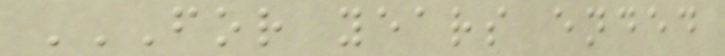FOR YEARS ENDED
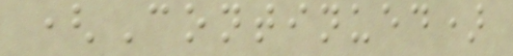(Continued)
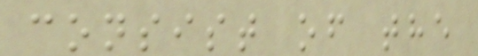consist of the
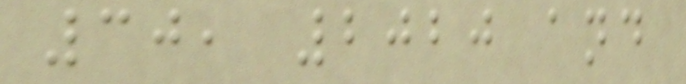30, 2020 and
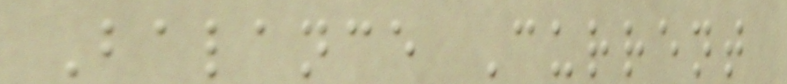Balance Current
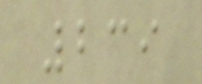239
